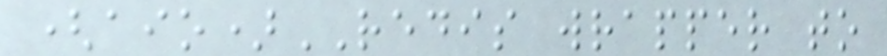(aio)REDIS wrapper to
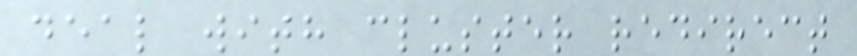deal with cluster redirect
